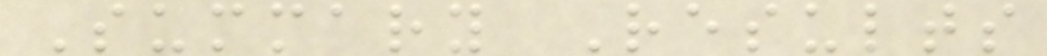Summary Results
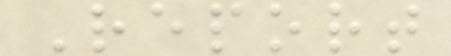Report
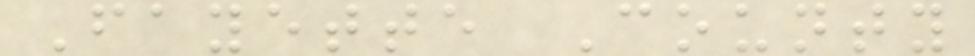Fayette County
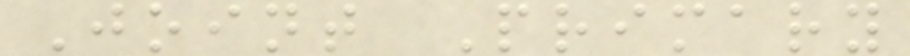Joint Primary
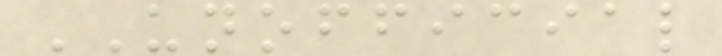UNOFFICIAL
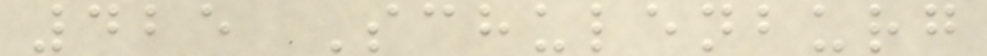425 Schulenburg
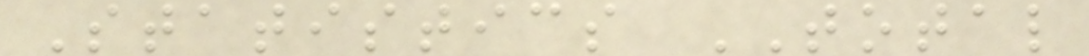Statistics TOTAL
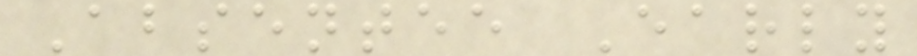Absentee Early
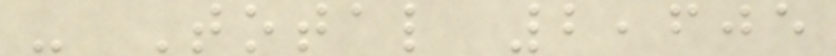- Total 2,605
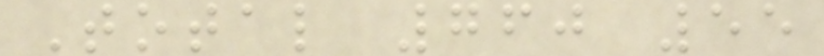Total 760 55
